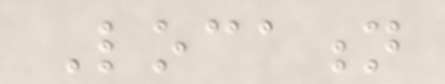Location
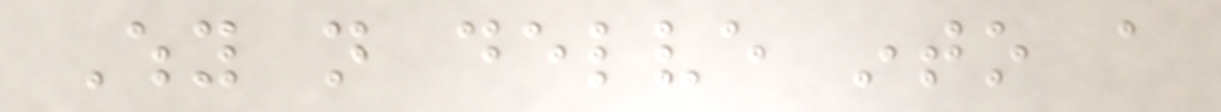Why not delve into a
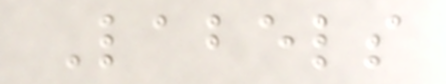Labels
